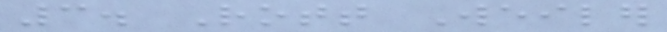3. Rott Weiler
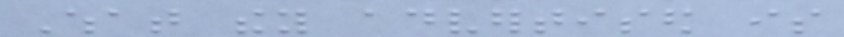What they advertised is
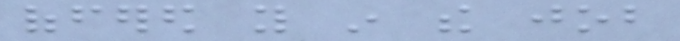offered you in the job
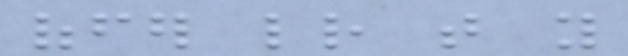offer letter that you
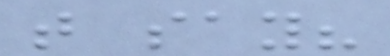that say?
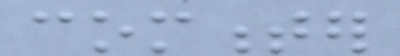commenter
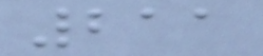211
